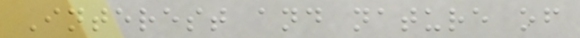Interest and nature of
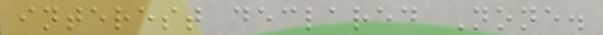interest declared None.
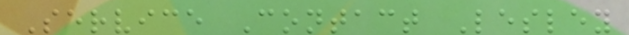Service Contact Lesley
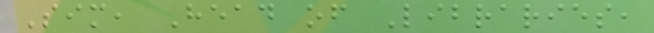Sim, Head of Libraries,
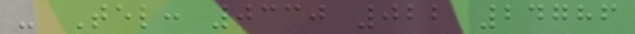- Tel: 0330 022 24786
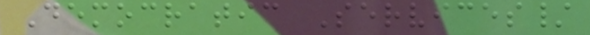Democratic Services/
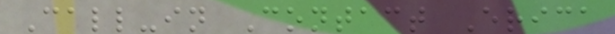Call-in Contact Erica
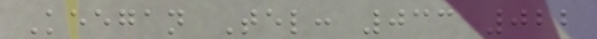Keegan Tel: 033 022
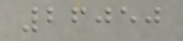26050
